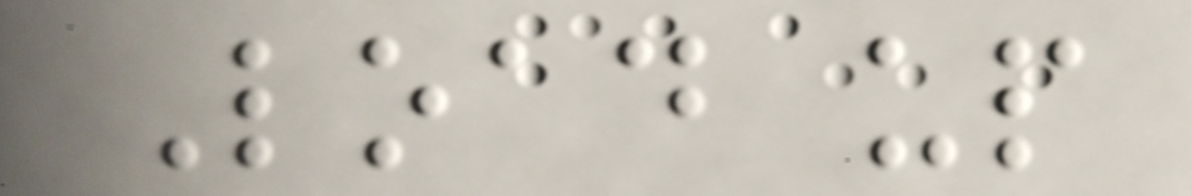Load up
